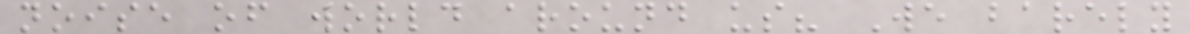noise of world around us? We barely
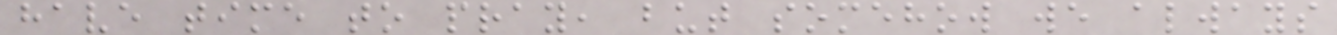have time to pray, but somehow we always
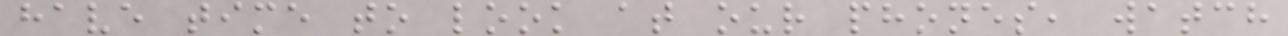have time to look at our phones, watch
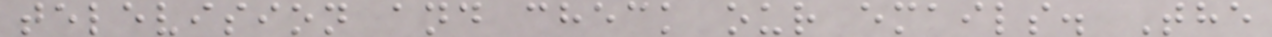television and check our emails. The
